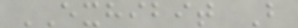EXHIBIT B
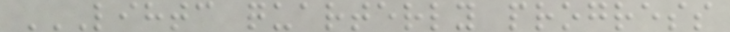LIHTC QUARTERLY PROGRESS
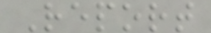Report
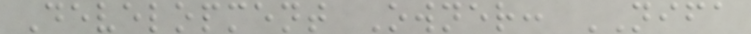Development Owner: NIFA
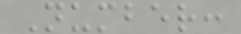Number:
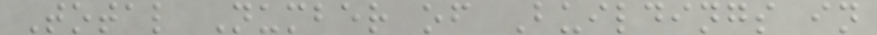Total Number of Buildings in
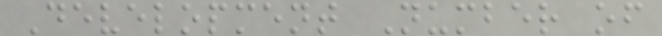Development Number of
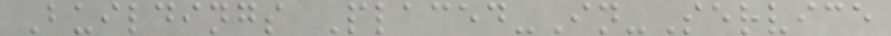Buildings Placed-In-Service
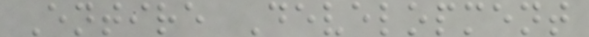Entire Development
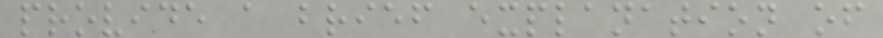provide a brief explanation of
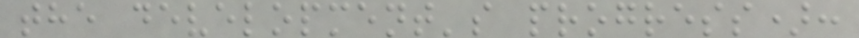the development's progress):
